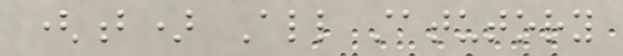(b) All statutory
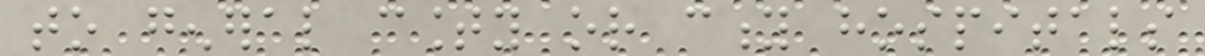to general county or city hospitals
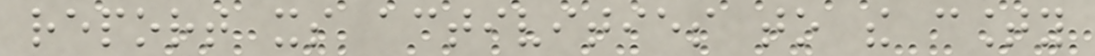report its activities to the county
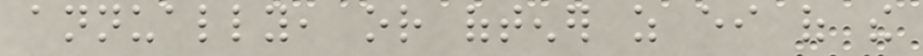annually, or oftener as either of the
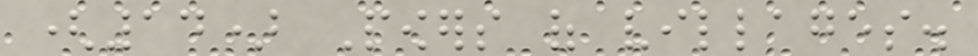(14) Powers of villages.
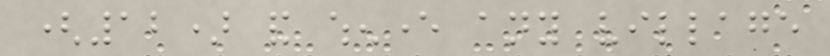(12) and whenever any village
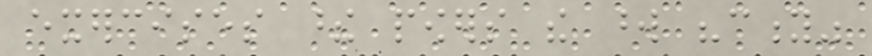exercises these powers the word "city"
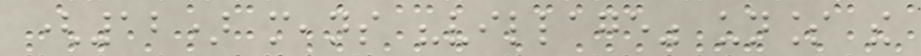(12) means "village" unless the
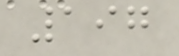197
